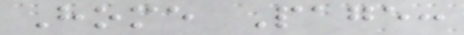Home Page:
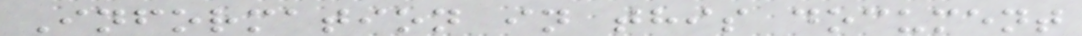Information in this document
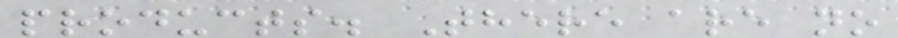products. There are no
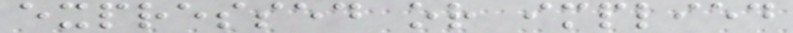expressed or implied
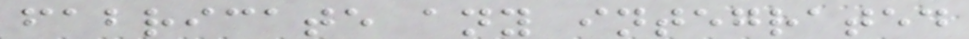fabricate any integrated
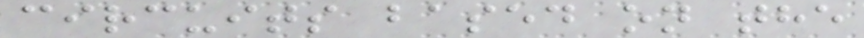circuits based on the
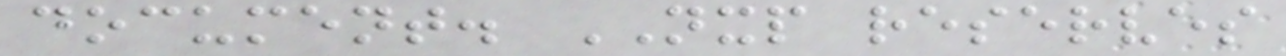document. NXP reserves
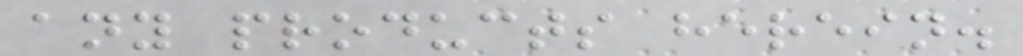any products herein.
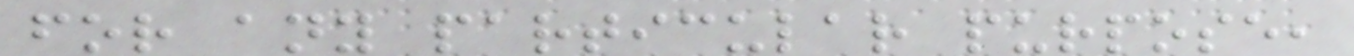for any particular purpose,
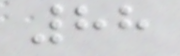88
